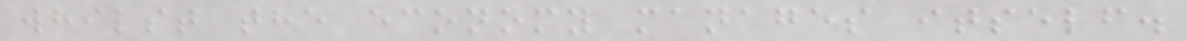whilst the economy manages itself.
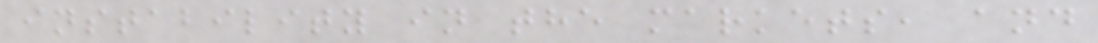instability in the markets, and
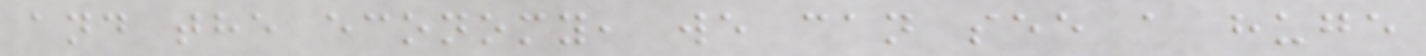and the economy, we can see a huge
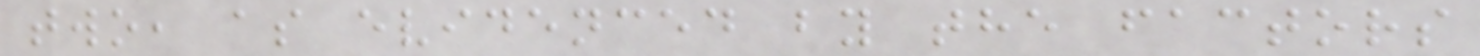two, as evidenced by the factors
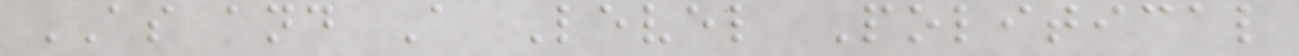AS and A Level Political
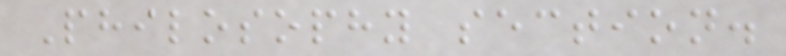Philosophy section.
